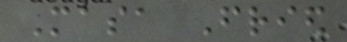Masa Fried
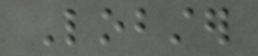Lobster
